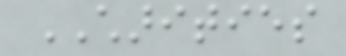CHARITIES
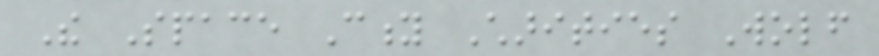The Space City Charities Wolf
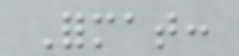Format:
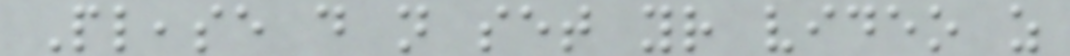Please do not set your video as
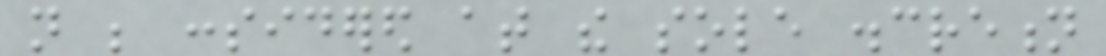not be considered at the sole discretion
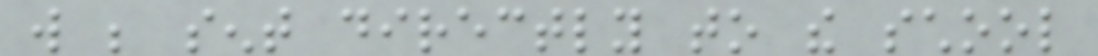will be sent directly to the school
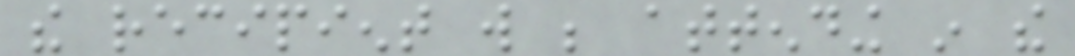the recipient will be attending in the
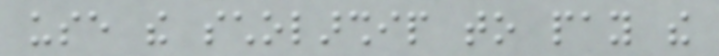use the scholarship to pay the
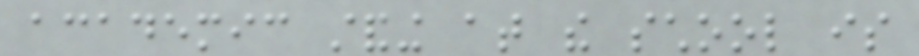academic standing at the school is
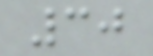30
